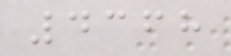4368
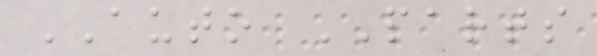AUTO PARTS
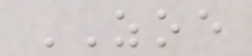ZOE
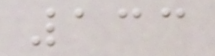133
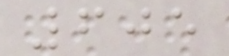605
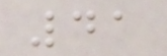41
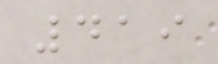419
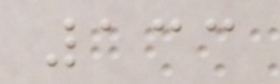133
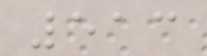513
